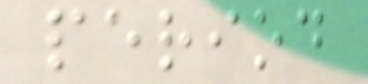period
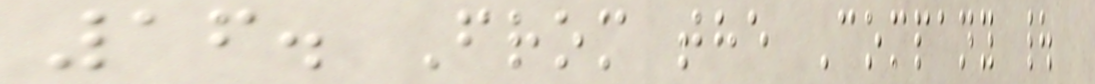16. From the Company |
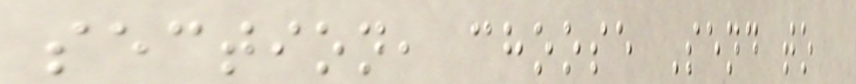section, choose Send to
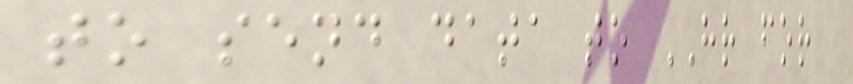to send data to HR for
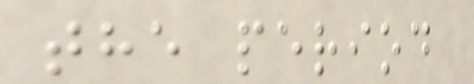the period
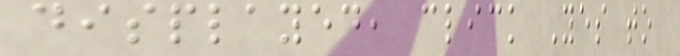displayed, click Yes to
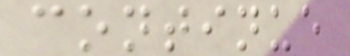continue
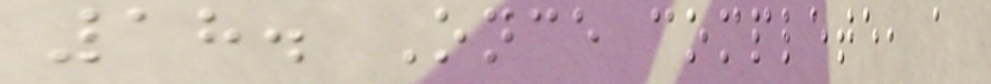18. Once complete, a
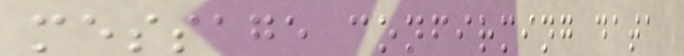message confirming data
